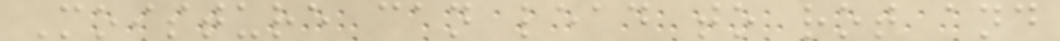Moisture can lead to rot and
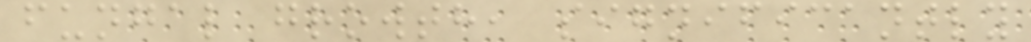fungal growth, significantly
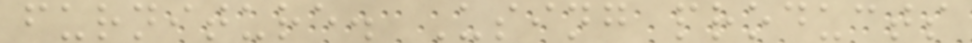furniture. Using products
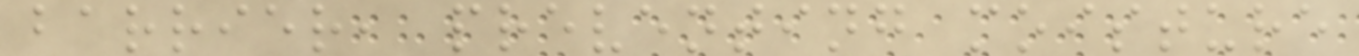barrier, preventing moisture
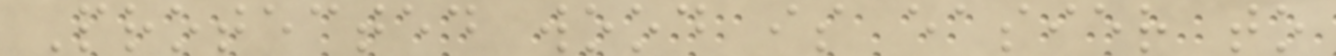Protected wood is easier to
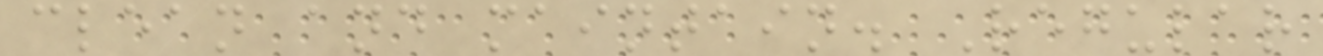clean and maintain. Regular
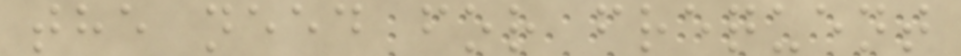the need for frequent
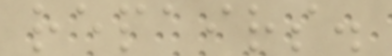repairs.
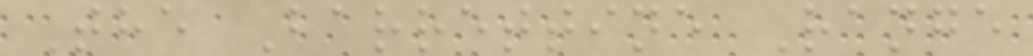The Barrettine Range
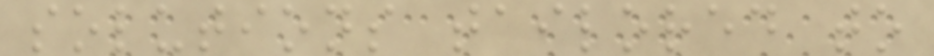solutions tailored to
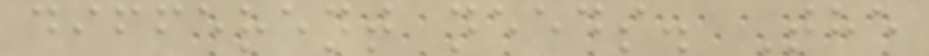different needs. The
